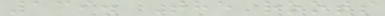139. The roots
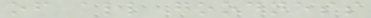of all goodness
